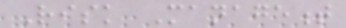Risk Management
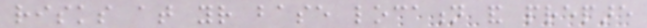risks at your base location and prepare
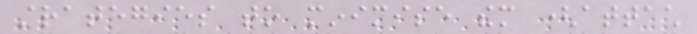strategies to minimise them (attach
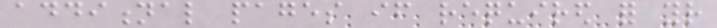additional pages if required for your
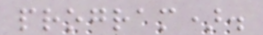program).
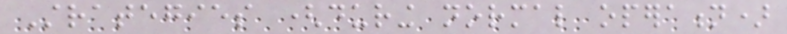Strategies (during normal operation)
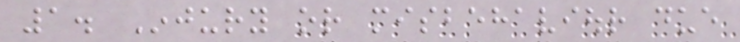1. Injury or misbehaviour due
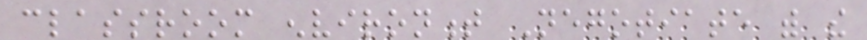classroom environment Negotiate with the
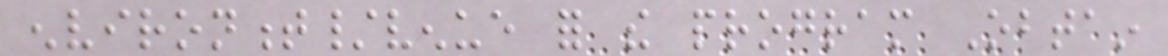environment/venue for the program Obtain
